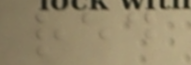red
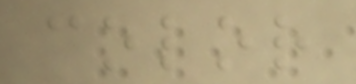color
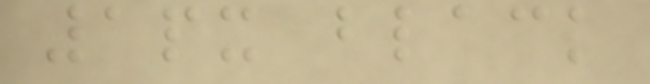1px black
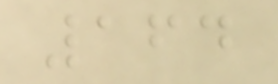164
